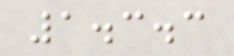1.3.3
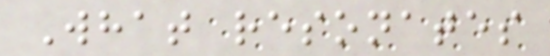What resonates
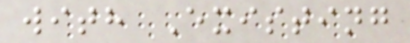with Existing
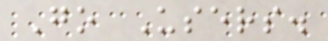Go Users.
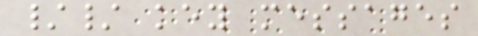// key messages
